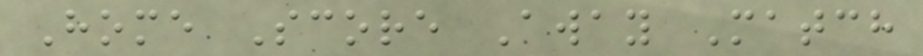Home Score Away Match
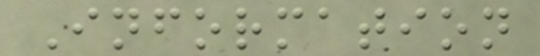Information
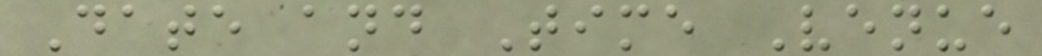Date and Time Venue
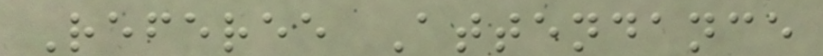Referee Attendance
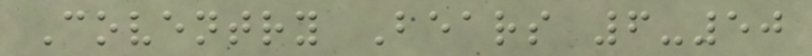Coventry Bears 6-50
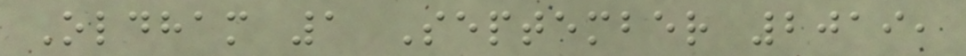Oldham 1 September 2019,
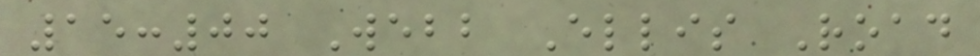15:00 Webb Ellis Road
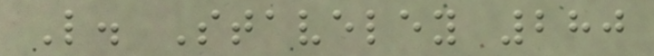L. Staveley 280
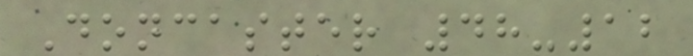Doncaster 48-12
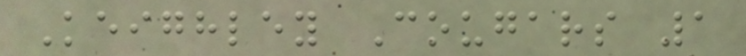Keighley Cougars 1
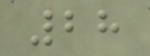28
